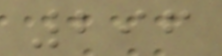296
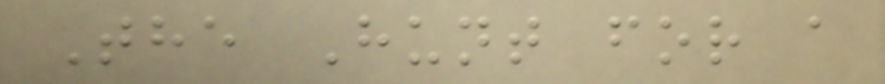The Hunt for a
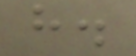h.
